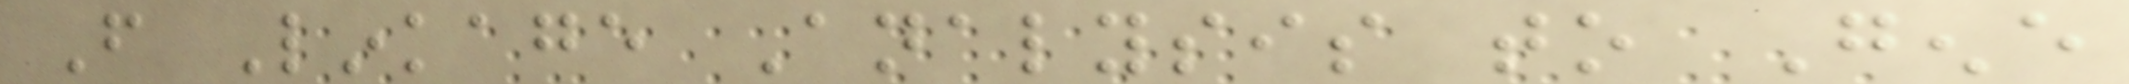From Linkage Analysis to Gene
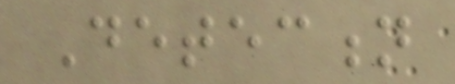Detection
